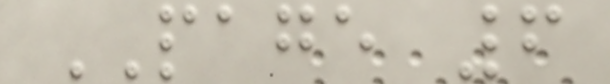PAGE 6
